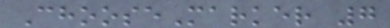ChooseMarker 7
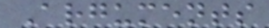Arguments
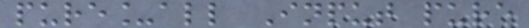pure_all Input pure
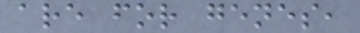are for genes,
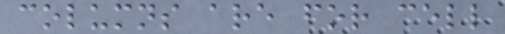columns are for cell
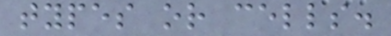types or cells.
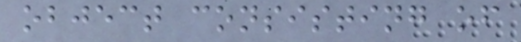object consisting of
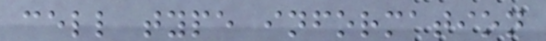cell type information
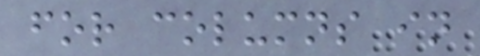for columns in
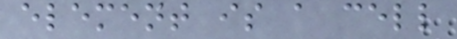element is a cell
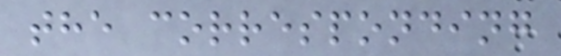the corresponding
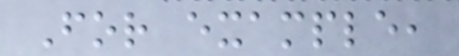For example,
